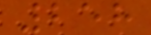258
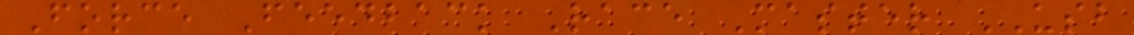Force Feedback Race Master USB
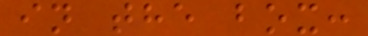in the box:
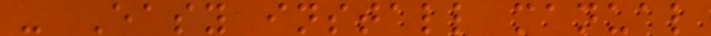- Easy install manual
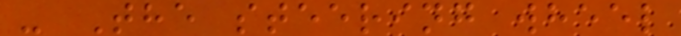- The steering wheel
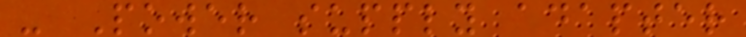- Power supply adapter
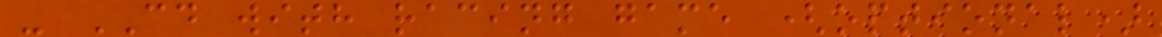- CD with racing game (optional)
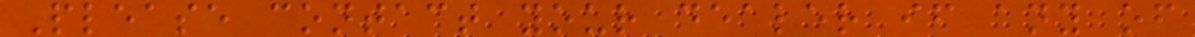Please contact your dealer if any of
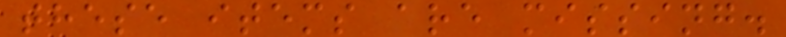these items are missing.
